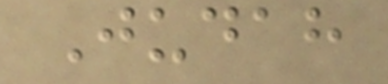Judah
